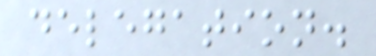delegation.
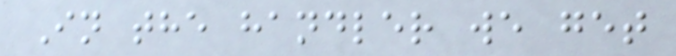In the handler we get
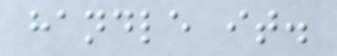handle it.
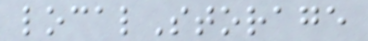localStorage
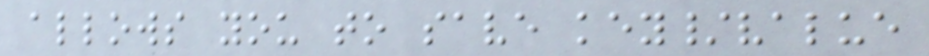allows you to save key/value
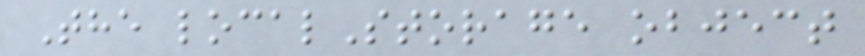The localStorage object
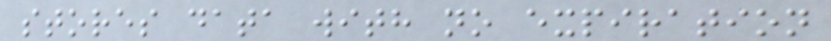stores data with no expiration
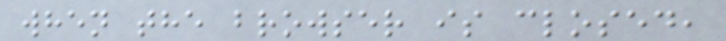when the browser is closed,
